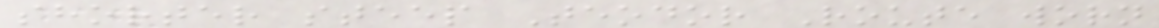shorter steep Teodor Route worn
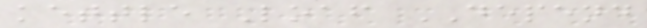kettle Loaf DEPEND
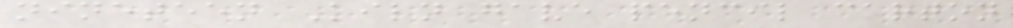nineteen Kiln gave pencil carton
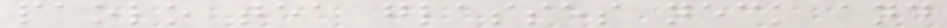paolo tea glasses neck and
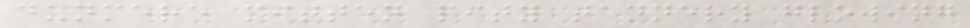dunmere mitten pity tannery glowing
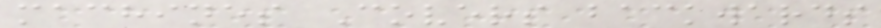machines Covers backwards
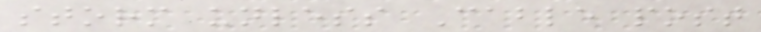storm unless Cable post
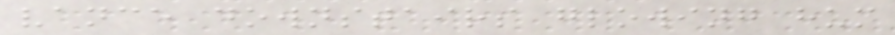vance downstairs glowing hum
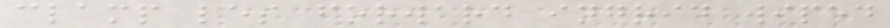clamp les forward ingrid wiped
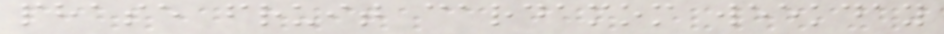phase fruit cardamom weekday
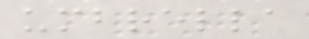umbrella
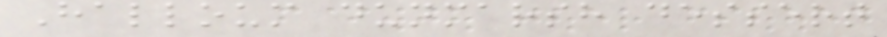Halloum dunmarsh dessert
